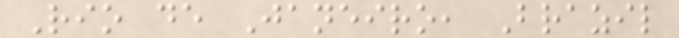Rio de Janeiro, Brazil
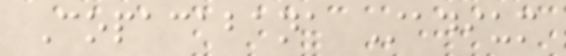Copacabana Stadium
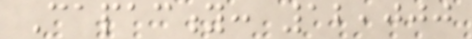Capacity: 12,000
